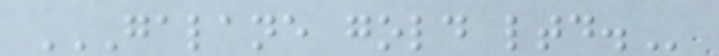GALANE GOLD LTD.
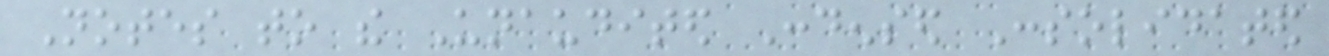Notes to the Unaudited Condensed Consolidated
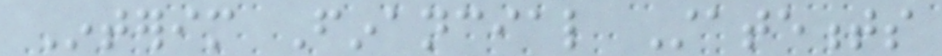Interim Financial Statements
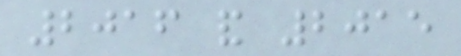2016 and 2015
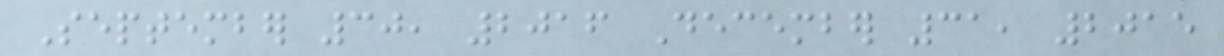September 30, 2016 December 31, 2015
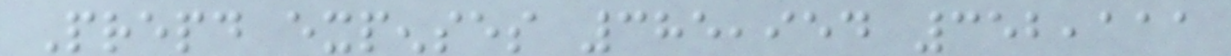Prepaid expenses 385,954 352,111
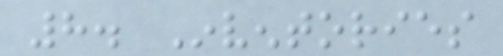8. Inventories
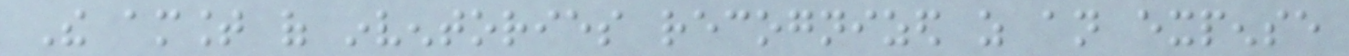The amount of inventories recognized as an expense
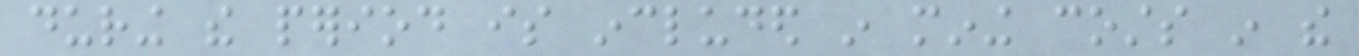during the period is included in mining costs in the
